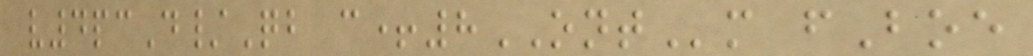v4pcD/Qb c+8ONTm fBoe
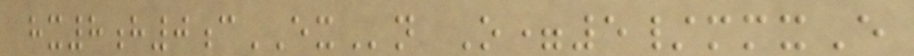hx8h0cEXn O=5/mmxE
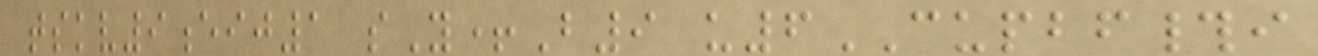tskv9eij1 sY+B9 u6CUPBF#i
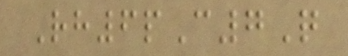Rh6pC7Q
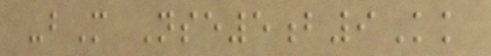-bM Nse5b9Kk
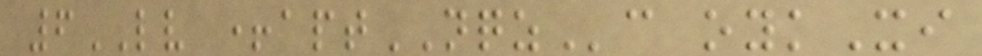6LV +aptNQZc oykXi
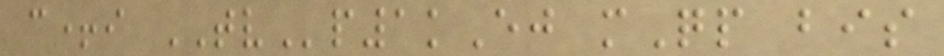c+i TVp1kEj mQp bis
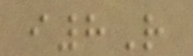i8R
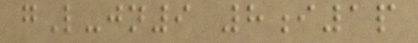gL-jn9 8i1p
